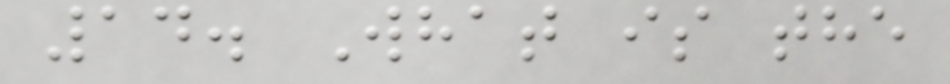14. What is the
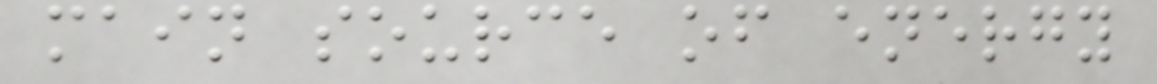main source of energy
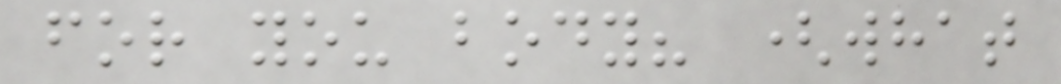for you body? (what
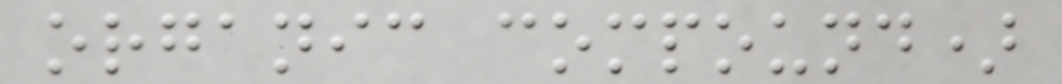organic compound)
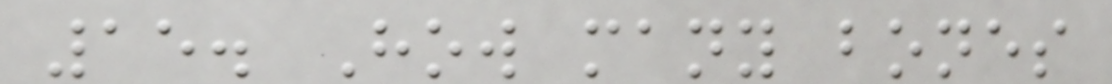15. How many bones
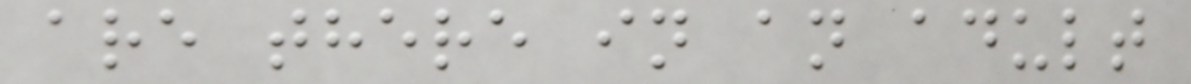are there in an adult
